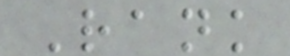Rank
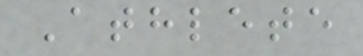Athlete
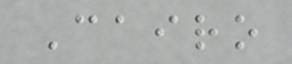Cairo
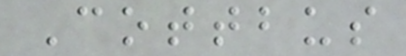Cottbus
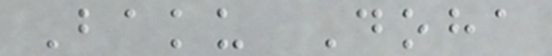Baku Doha
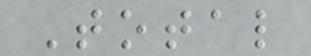Total
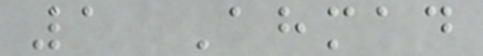1 Ahmad
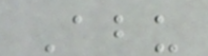Abu
